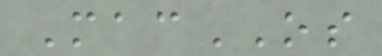MacOS
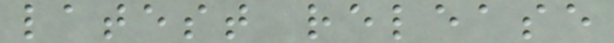latest release
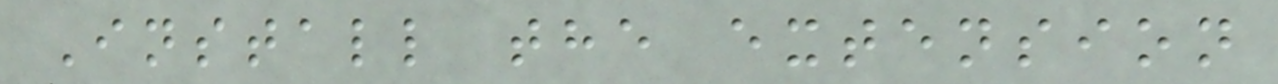Install the extension
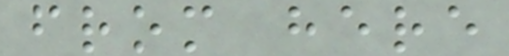from here
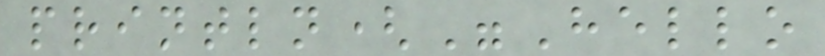println("Hello
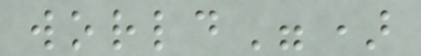world")
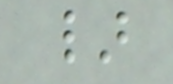}
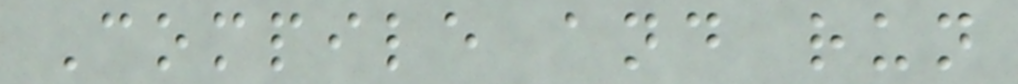Compile and run
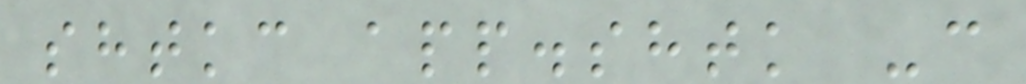shtkc app.shtk -c
